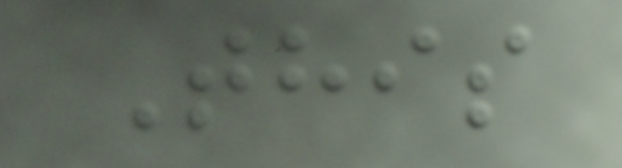This
